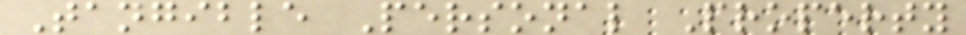Tangible Personal Property
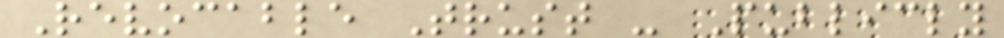Revocable Trust - Publicly
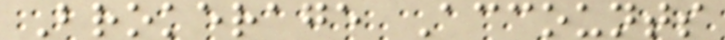Brokerage Accounts
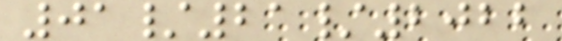01/21/2022
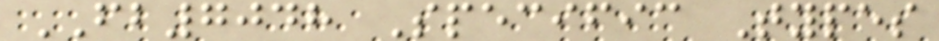FB7048 Specific Types
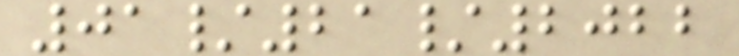01/21/2022
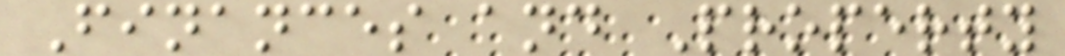Finances and Property
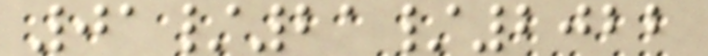01/21/2022
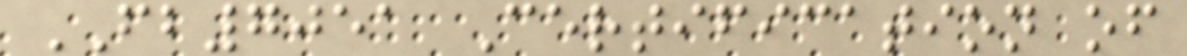FB7051 Certification of
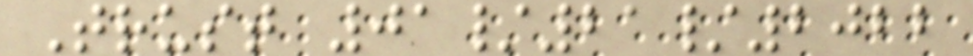Trust 01/21/2022
